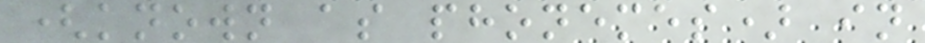(known as phonemes) in
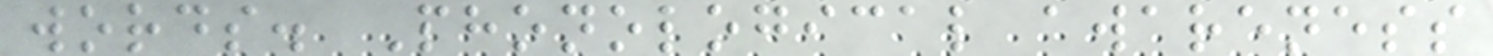words. Phonological awareness
